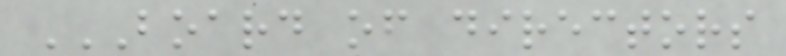BOARD OF DIRECTORS
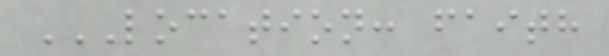LOCATION: FAITH
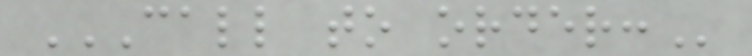CALL TO ORDER:
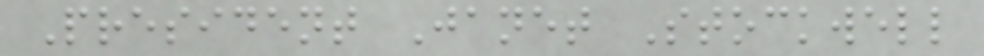President Janet Stockwell
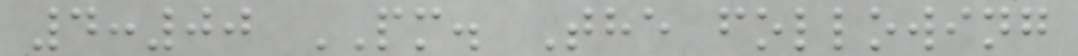4:00 PM. The following
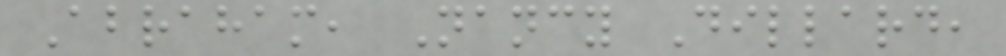Abraham, Nancy Dillard,
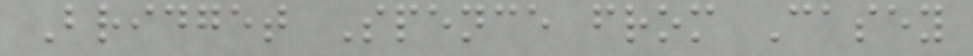Bridget Spence from Casey
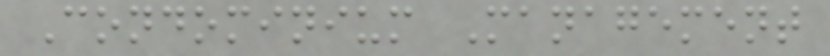Condominium Management
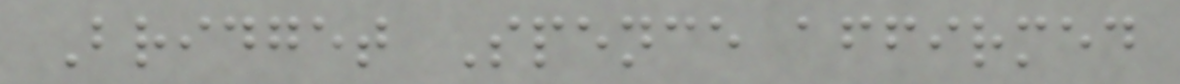Bridget Spence affirmed
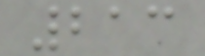213
